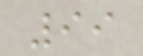99
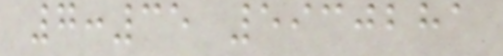7:35 5930281
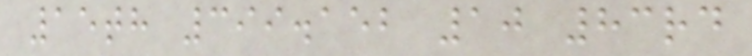15th 399.152 10 83rd
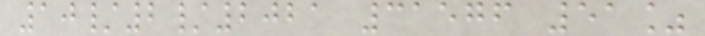10/2/2021 31576 51%
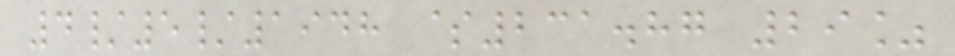4/5/1948 $231.87 29%
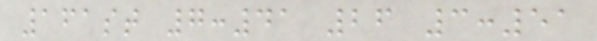161st 7:41 26 3:51
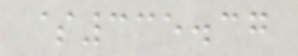$335.37
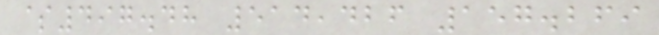$497.48 514,426 157.269
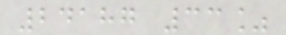24187 33%
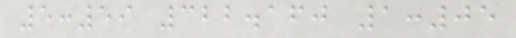5:59 322.160 1:05
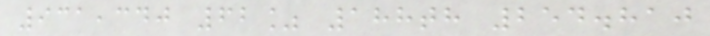931,340 62% 188th 254.810
